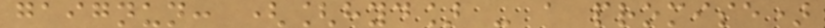gaignun: ([hyd] - a promise)
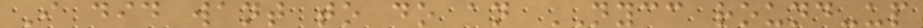I did want to do an NYCC round-up
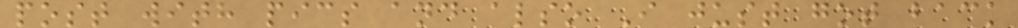post with pics and also I just got back
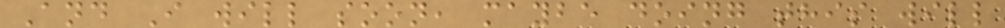And I will soon, maybe doing this will
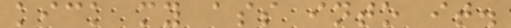kick my ass into it.
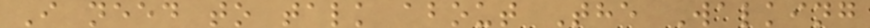I need to talk about The Walking
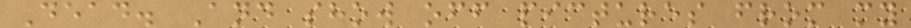Dead. And show off pictures from my
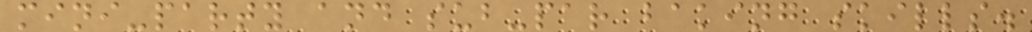mini-party and sub-par baking skills.
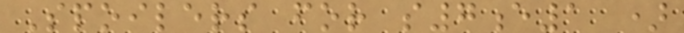Spoilers for s7e1 )
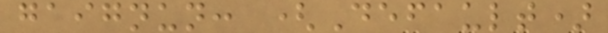gaignun: (Default)
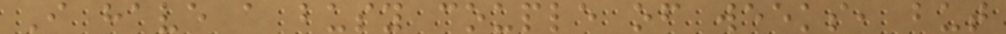I have a busy couple of weeks, but
